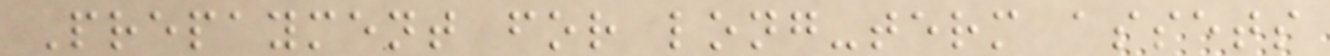Prepayment for long-term assets
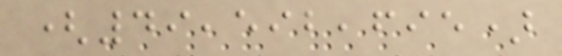(49,592,695)
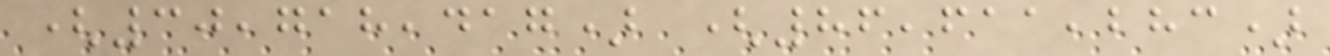(30,718,417) (86,611,283)
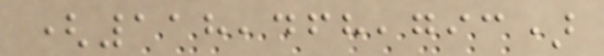(118,468,793)
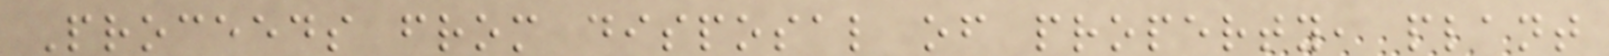Proceeds from disposal of property, plant
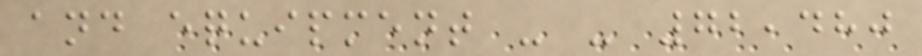and equipment - - 72,480
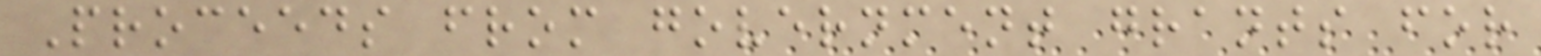Proceeds from government grants for
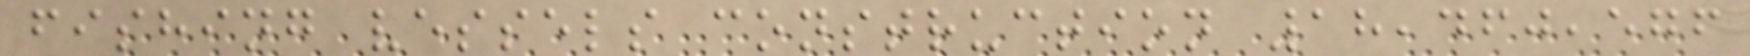fishing vessels construction 18,460,576
